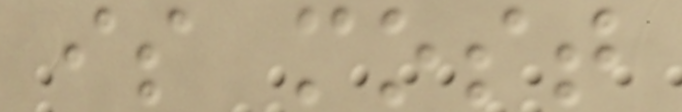is most
